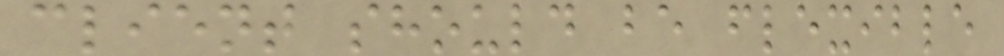client should be flexible
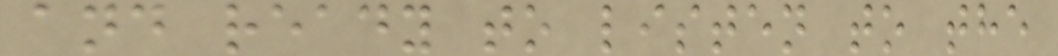and ready to listen to the
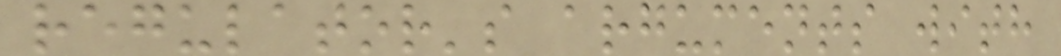regulator's arguments with
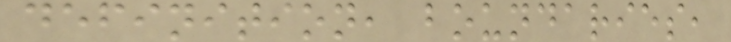definition, boundaries,
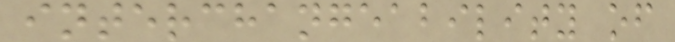interchangeability of
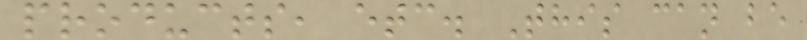products, etc. This can be
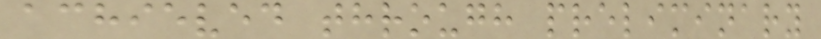achieved through preliminary
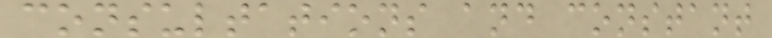consultations and constant
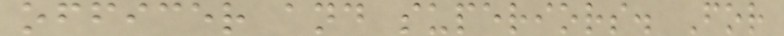officer and superiors. For
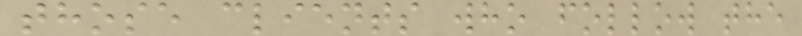those clients who follow the
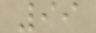99
